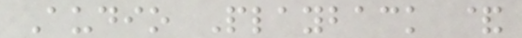Audio Playback &
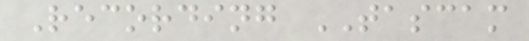Recording TASCAM
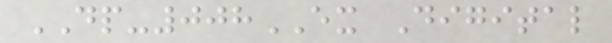DP-008EX Digital
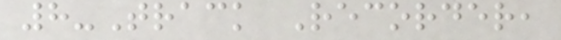8-Track Recorder,
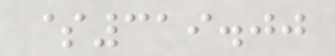$319.00
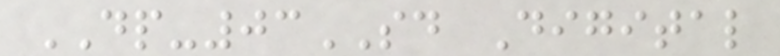DP-03SD Digital
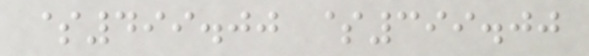$499.00 $399.00
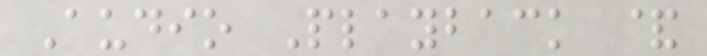Audio Playback &
